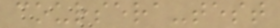coursera-test
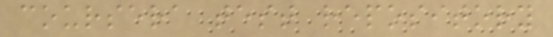coursera test repository
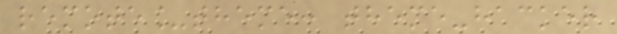remote_theme: theme-hacker
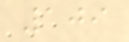109
